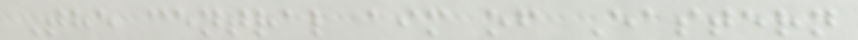The central aim of Eastern
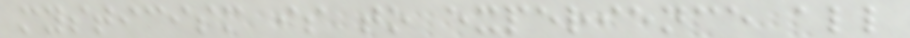mysticism is to experience all
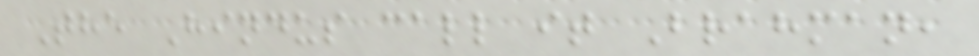The Hindus call it Brahman,
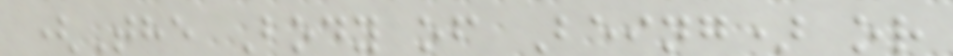(The Body of Being) or
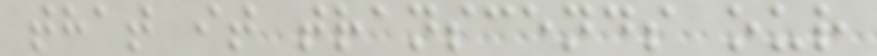that it transcends our
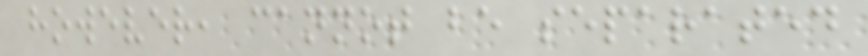however, cannot be separated
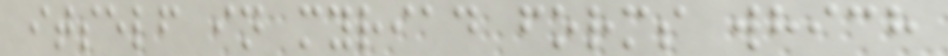itself in myriad forms which
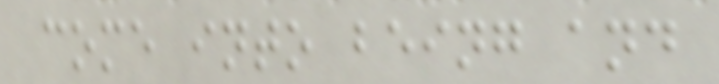come into being and
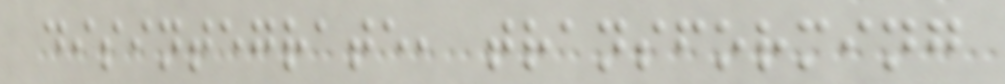disintegrate, transforming
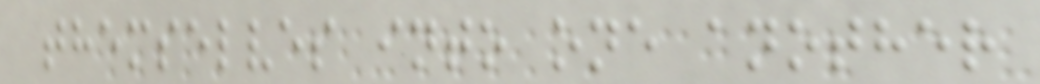themselves into one another
